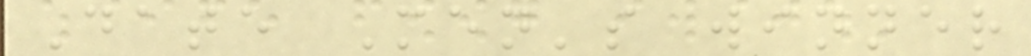Date Men's winner
